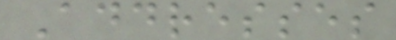Addresses
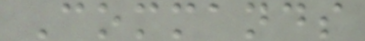Commands
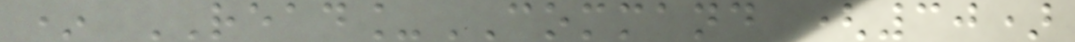* READ_COMMAND (30)
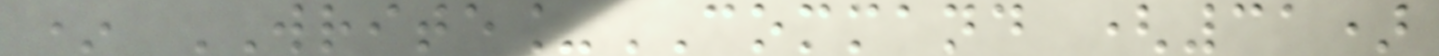* WRITE_COMMAND (31)
